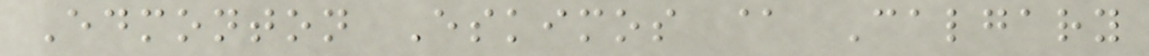Edmonton Eskimos @ Calgary
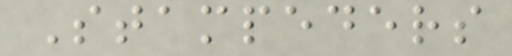Stampeders
